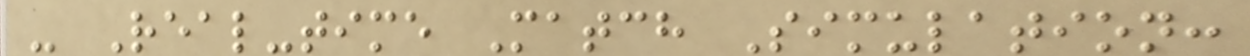- Real-time Match Simulation:
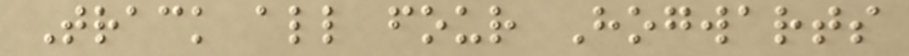Track all four Hogwarts
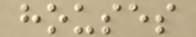houses
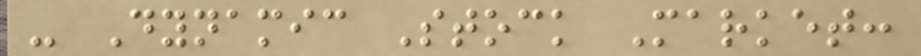- Dynamic Stock Market:
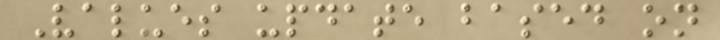Values update based on
